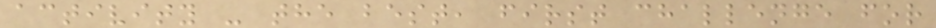activity - the best, first challenge for
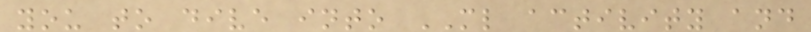you to dive into ML activity and
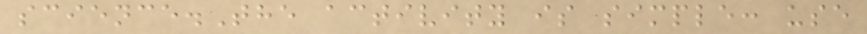science.The activity is simple: use
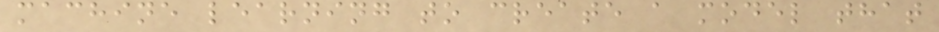machine learning to create a model that
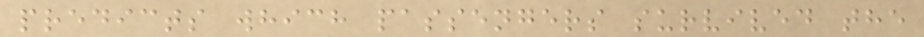predicts which passengers survived the
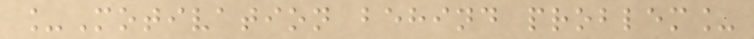_Motivation behind problem_
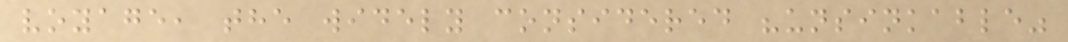voyage, the widely considered "unsinkable"
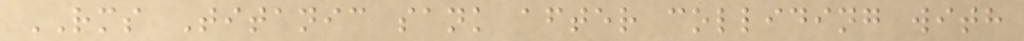RMS Titanic sank after colliding with
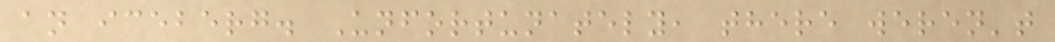an iceberg. Unfortunately, there weren't
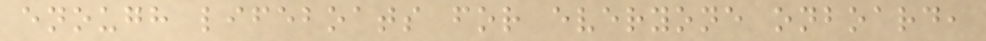enough lifeboats for everyone onboard,
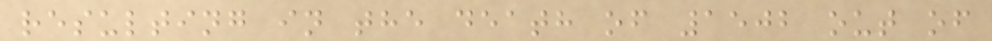resulting in the death of 1502 out of
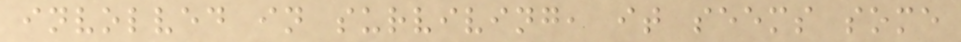involved in surviving, it seems some
